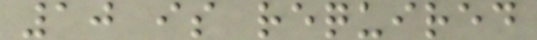10 is required
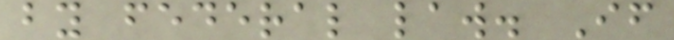by federal law. If
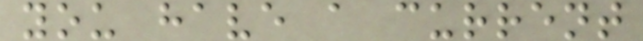you have a current
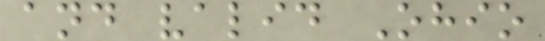and valid Ohio
